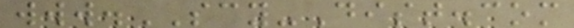www.SCY-Dist.com
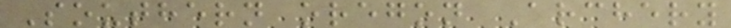Southern oregon Archery
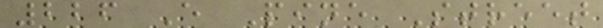226 E Pine Street
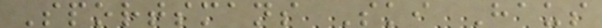Sportsmans Ski Haus
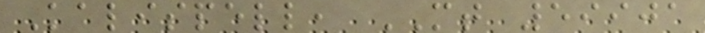Kalispell, MT 59901
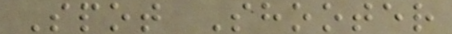Spot Shooter
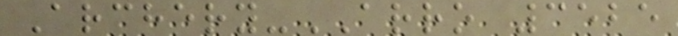Archery-ARRO 3525
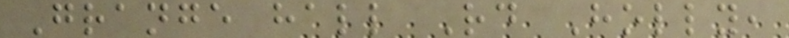Grange hall Rd Holly,
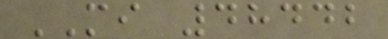MI 48442
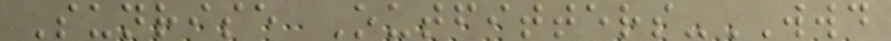Sunrise Outfitters-WWD
